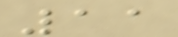11
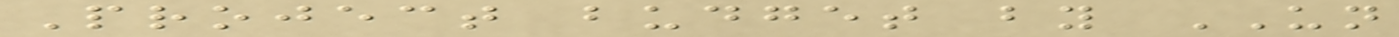Project budget by UN
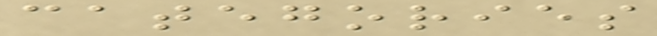categories
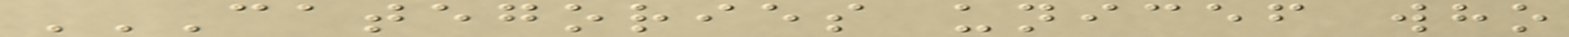CATEGORIES UNICEF WHO
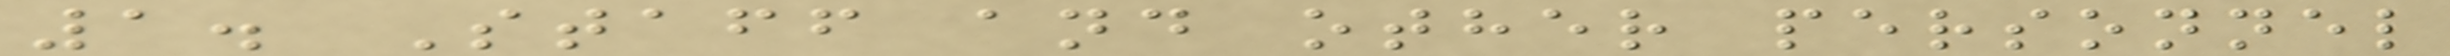1. Staff and other personnel
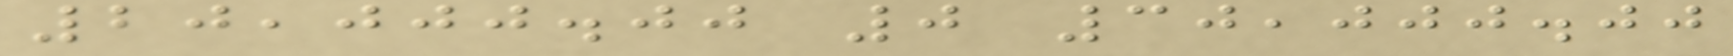20,000.00 0 30,000.00
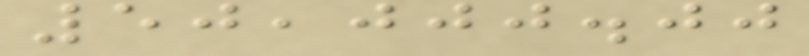50,000.00
